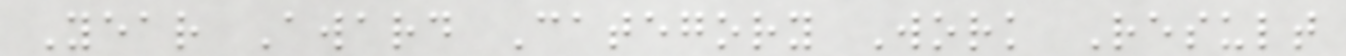Year Award Category Work Result
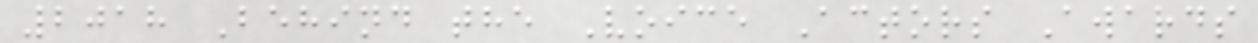2018 Behind the Voice Actors Awards
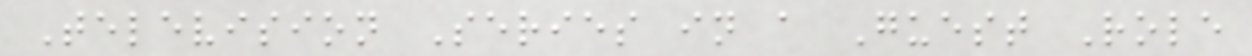Television Series in a Guest Role
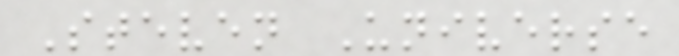Steven Universe
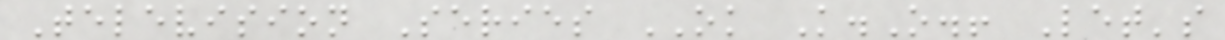Television Series OK K.O.! Let's
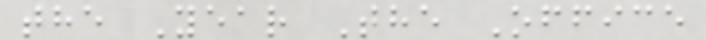the Year The Office
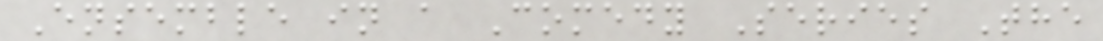Ensemble in a Comedy Series The
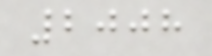2008
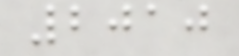2010
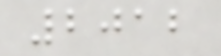2012
